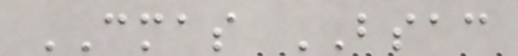CMAS BSAC
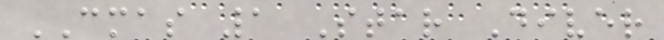CMAS 1 Star Diver
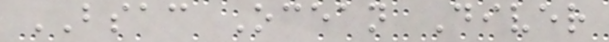BSAC Ocean Diver
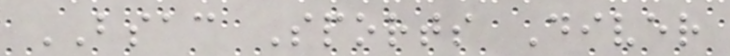BSAC Sports Diver
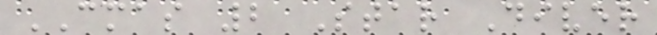CMAS 2 Star Diver
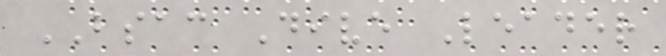BSAC Dive Leader
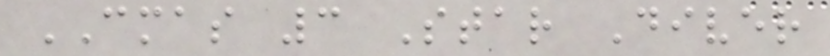CMAS 3 Star Diver
